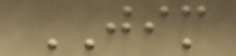JIM
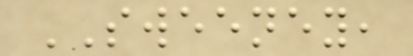SWEENEY,
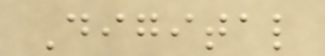Digital
